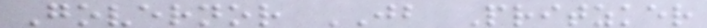Governor JB Pritzker
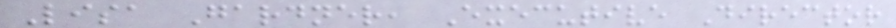Lisa Gardner, Executive Director
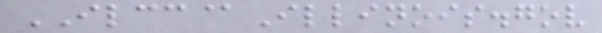ILCC@Illinois.gov
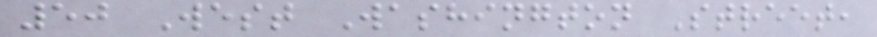50 West Washington Street,
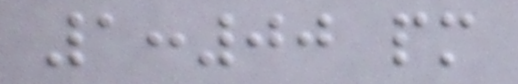1:00 pm
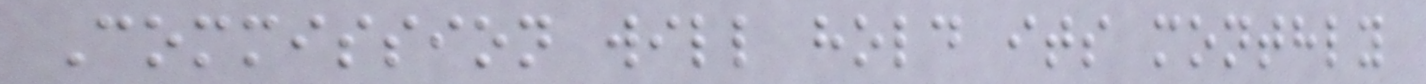Commission will hold its monthly
